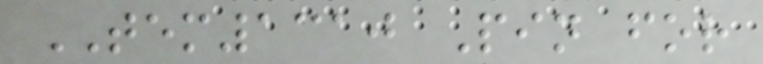TEM1310 Pin for
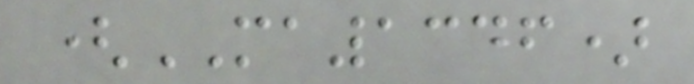(MA1346)
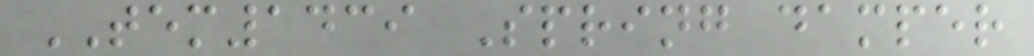TEM1439 Spring damper
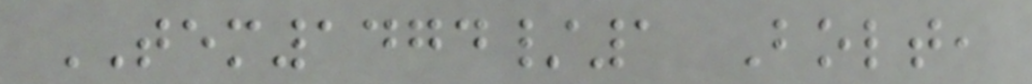TEM1474/1 Bolt,
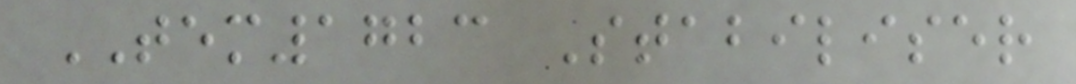TEM1723 Stabiliser
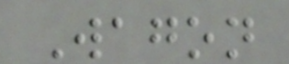Wagon
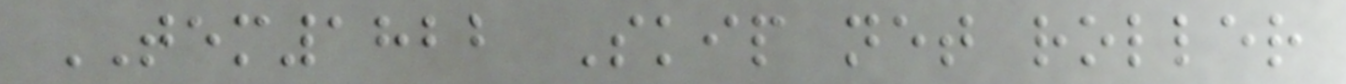TEM1822 Skip net roller
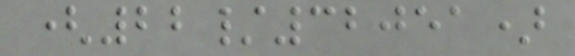(22/32051)
